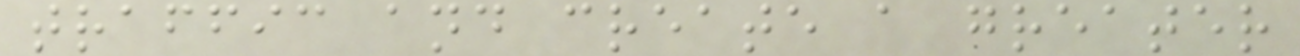traffic and create a greater
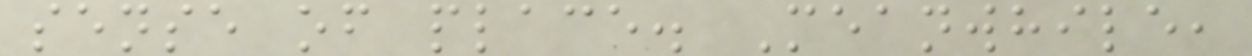sense of place. Meanwhile,
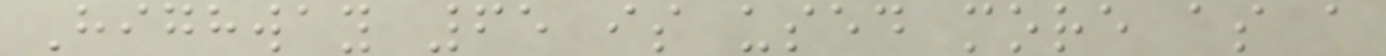Highway 65 is used more as a
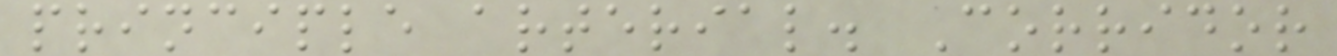principle arterial. Corridor
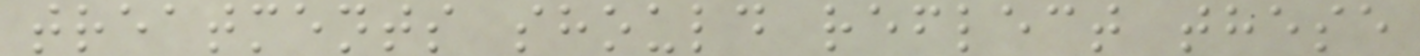treatments should reflect these
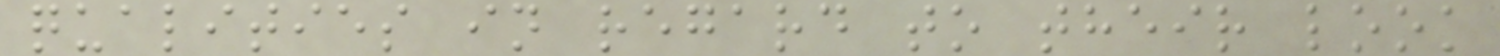qualities in regard to their look
